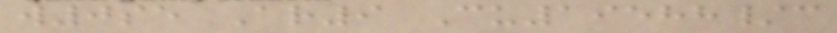w0se Ar9 Cu19588/c
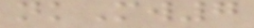nkMw7
